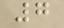7
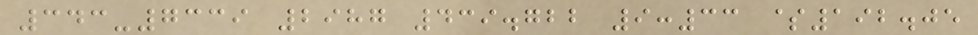343-7339 2987 439.722 9:33 $192.05
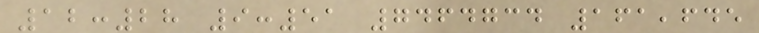12:28 9:51 7464734 161,645
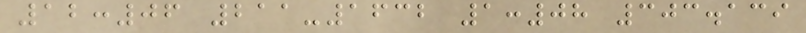12:06 211-1632 1:08 303.139
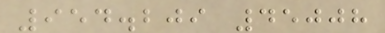954.209 45008
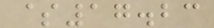$17.23
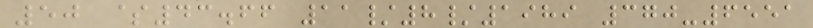50 $43.66 11/8/1989 370-6551
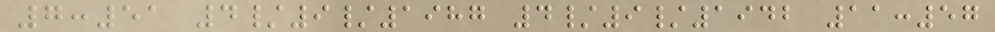7:51 4/9/1987 4/9/1942 11:57
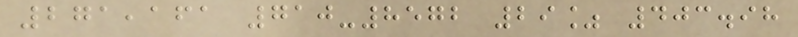271,161 710-8572 29% 403.98
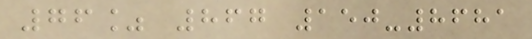76% 867 150-8681
